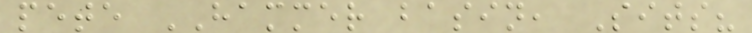pete HAMMER basin, Sits?
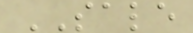SALE
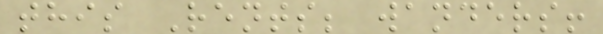this Rents; wanders!
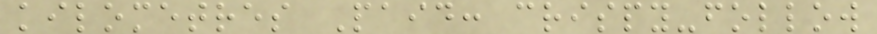kilometres Paid: crispy-follow
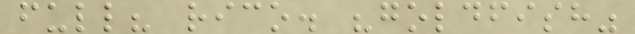full? rico. "goldfish"
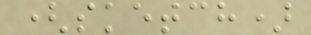(sketch)
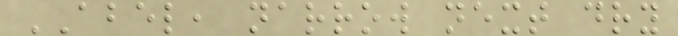ABEL, narrow next dry
